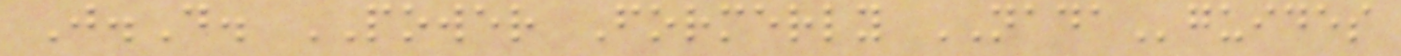J.D. POWER Formerly NADAguides
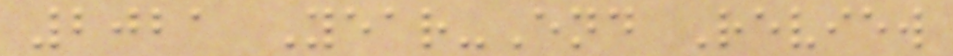2021 Year-End Review
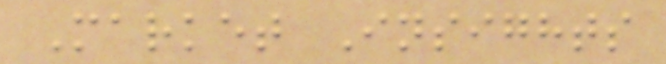Market Insights
